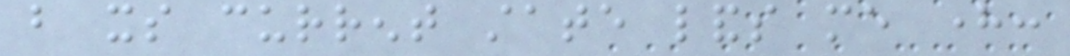but its current state lands me here:
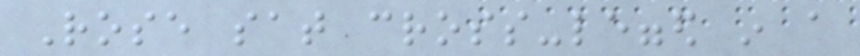Rose sat cross-legged in a
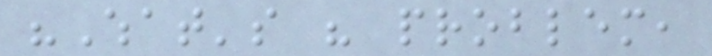"What's his problem,
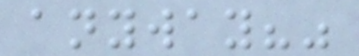anyway?"
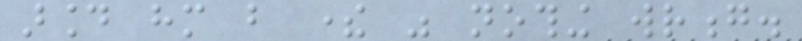around him but there was nothing wrong.
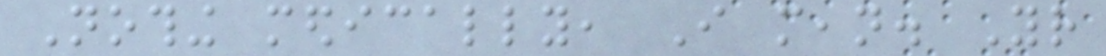Nothing medically, I mean. Your
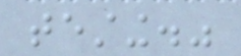testing."
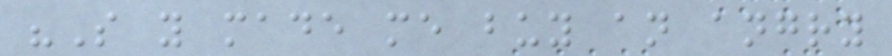"So you made me buy an angry
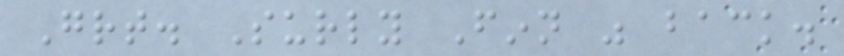Great. Surly Finn was back.
